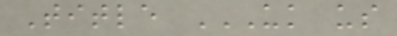Title UK US
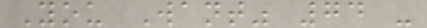You Want" 74 -
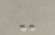-
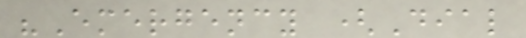"Emergency (Dial
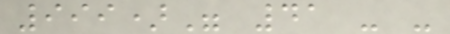999)" 41 - -
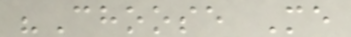"Choose Me
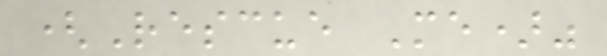(Rescue Me)"
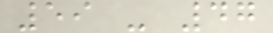59 - 47
